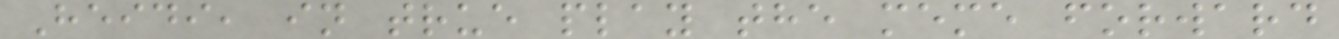Heidi, in true play the meme forward
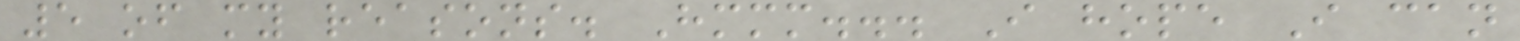5 of my reasons. Hmmm... I hope I can
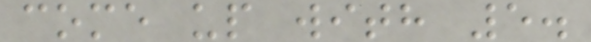come up with 5.
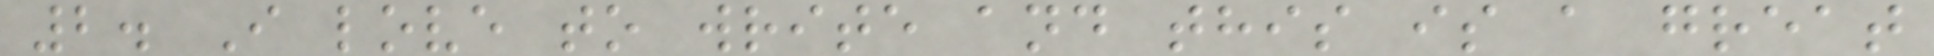2. I love to write and this is a great
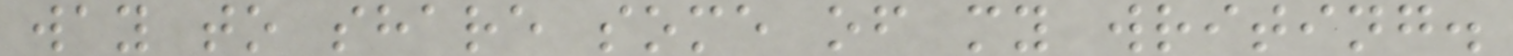way to share some of my writing.
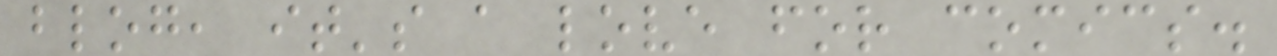blog, it's a love for comics.
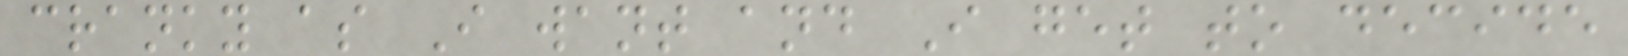cranky as I want and I get to decide
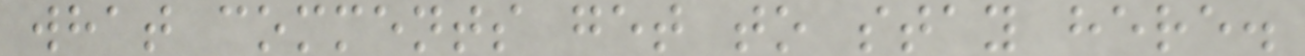what comments get to stay here.
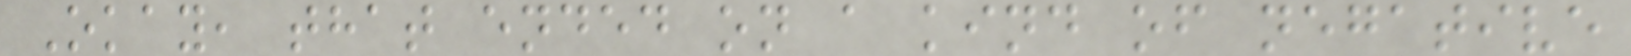Okay, that ended on a kind of negative
